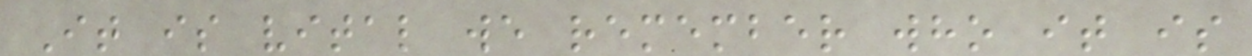It is vital we remember who it is
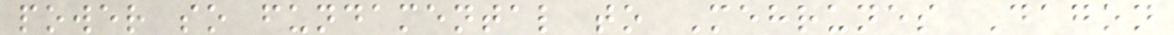power so fundamental to Mehrunes Dagon
